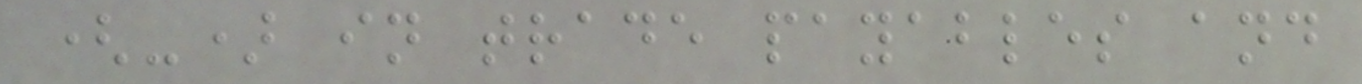(-) in trade payables and
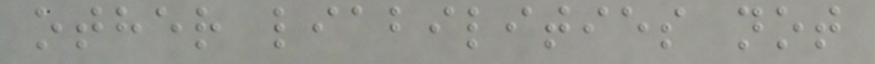other liabilities not
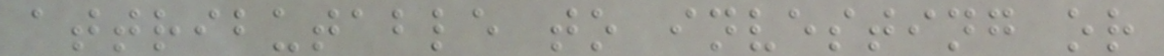attributable to investing or
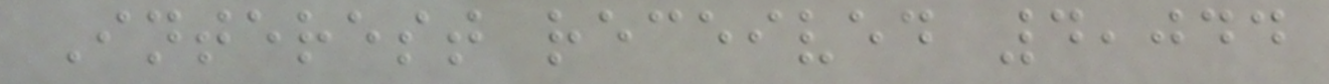Interest received 4,044
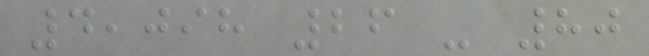4,098 26 - 80
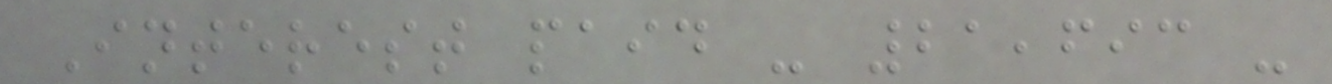Interest paid - 21,693 -
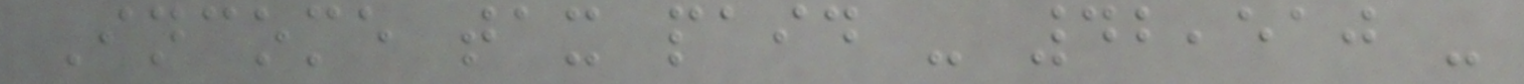Income tax paid - 42,510 -
